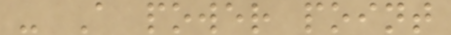- A power point
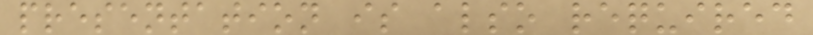presentation is also required
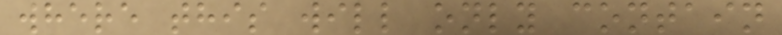where this will only contain
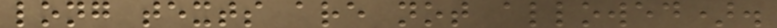long texts are not allowed).
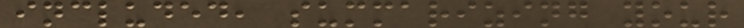included, summarizing your
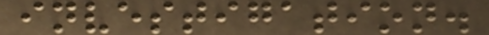investigation.
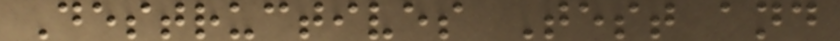Destructives Test and
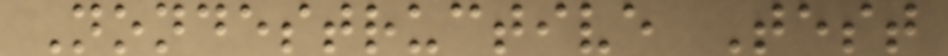Nondestructive Test
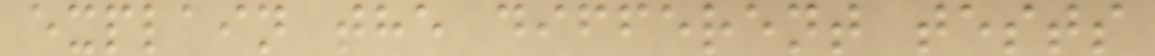explain the different tests
